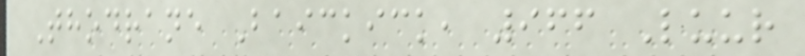Thodrane Baickick, 966 Luur
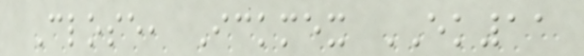Close, Ickmex EK11
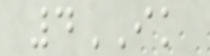4IK
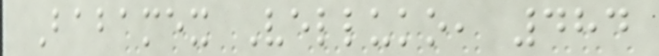Babamex Velluko, 484
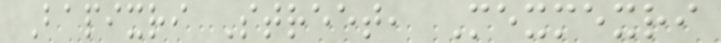Bapixri Street, Mexmexri
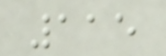115
